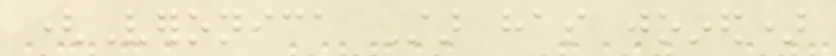(Veronica Star has joined)
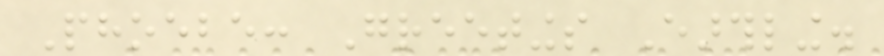Phoebe: Greetings Earthling.
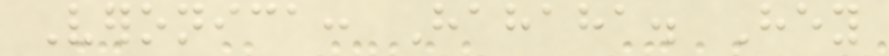Veronica: Hahaha. Hey
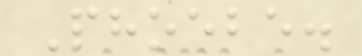Phoebe.
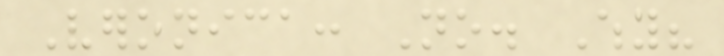Veronica: No. Why?
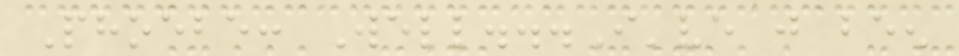Phoebe: Well...I've just been
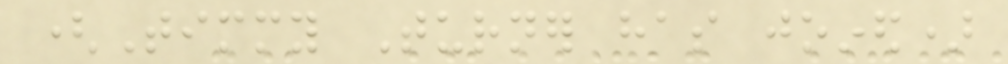(Timmy Turner has joined)
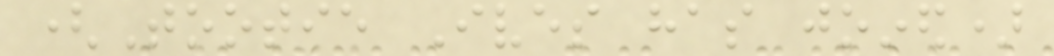(Tootie Ives has joined)
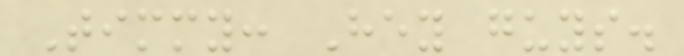Timmy: Hey guys.
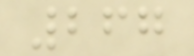267
